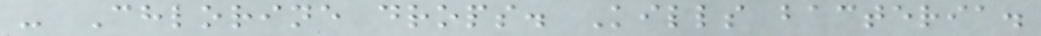- Chlorine drops. Kills bacteria.
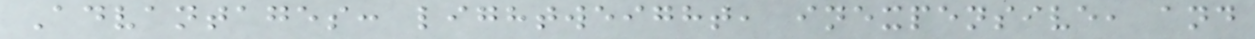Advantages: lightweight, inexpensive, and
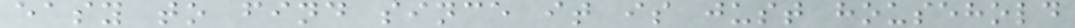easy to find since it is just household
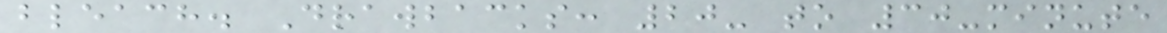bleach. Drawbacks: 20- to 30-minute
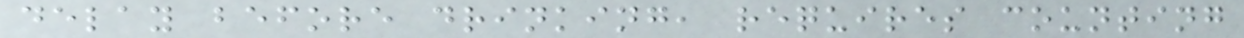delay before drinking, requires counting
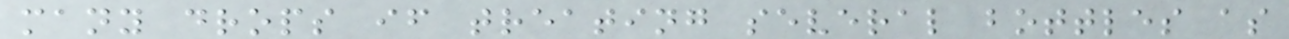many drops if treating several bottles as
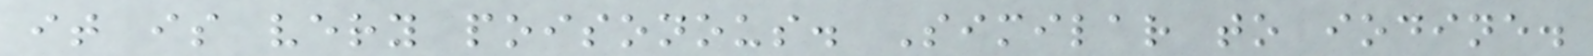it is very poisonous. Similar to iodine.
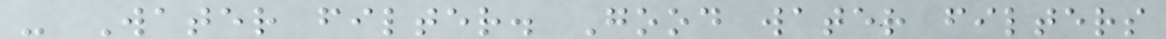- Water filter. Good water filters
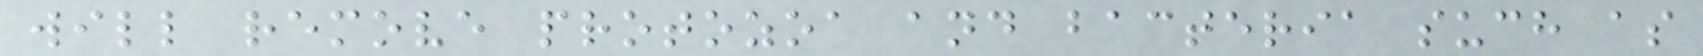will remove protozoa and bacteria such as
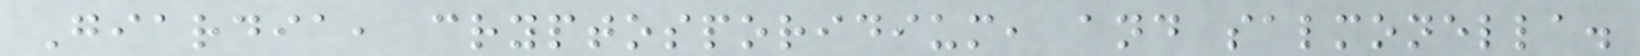Giardia, cryptosporidium, and salmonella.
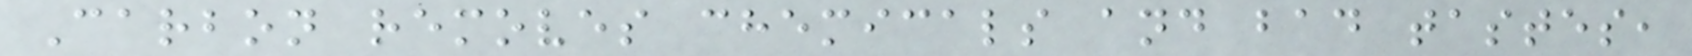Carbon removes chemicals and bad tastes,
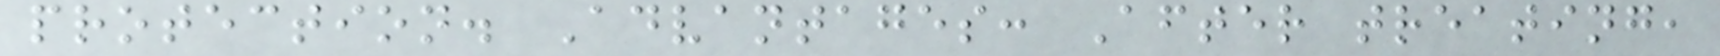protection. Advantages: After treating,
